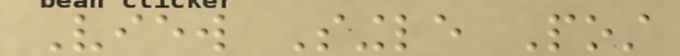View Single Post
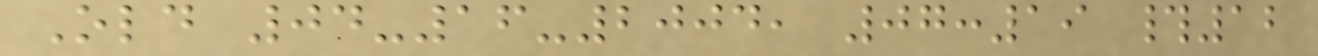Old 04-16-2004, 07:19 #12
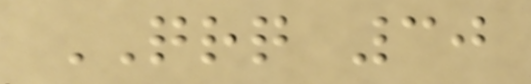QRQ 30
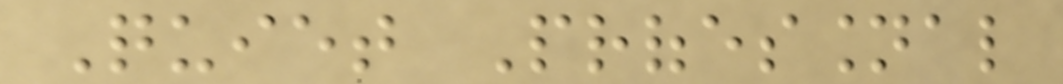Quiet Professional
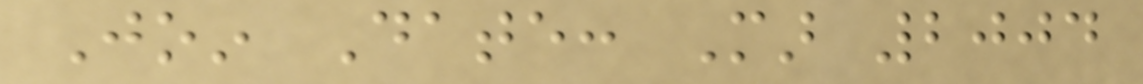Join Date: Mar 2004
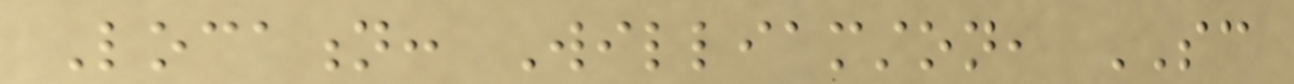Location: Williamston, SC
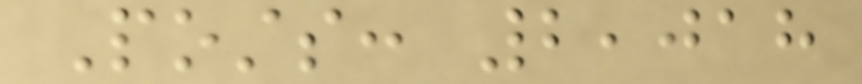Posts: 2,018
